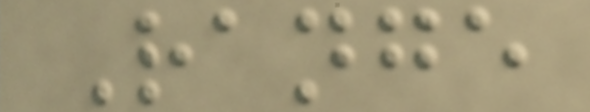Range
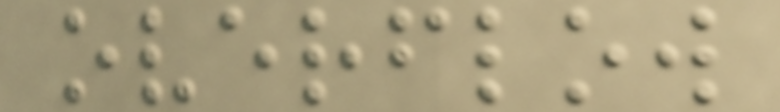overflow
